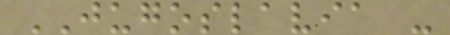JUGOSLAVIA -
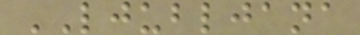LJUBLJANA
